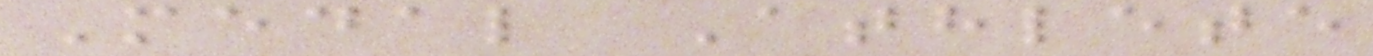Medal Athlete
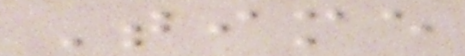Time
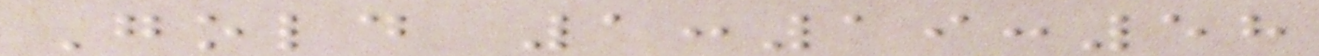Gold 1:19:58
